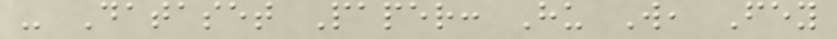- Dataset Paper: Hu W, Fey
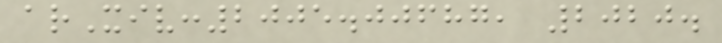arXiv:2005.00687, 2020.
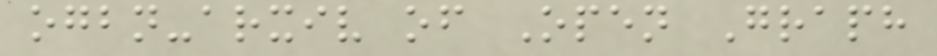ogbn-arxiv of Open Graph
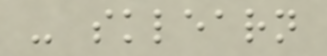- sklearn
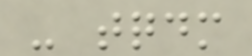- tqdm
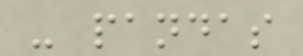- pandas
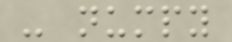- numpy
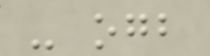- ogb
